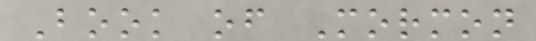Book of Mormon
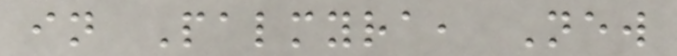in Palmyra, New
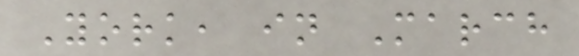York, in March
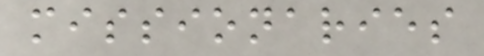missionaries
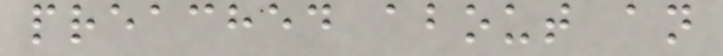preached about an
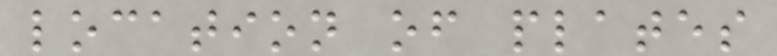location of plates
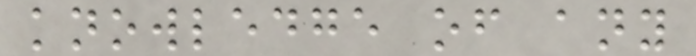knowledge of any
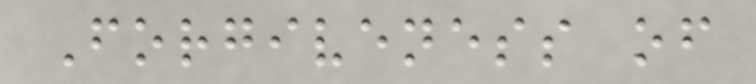Forgiveness of
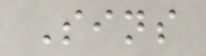Sins
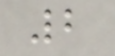2
